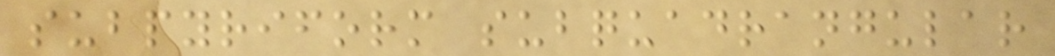subpyriform subquadrangular
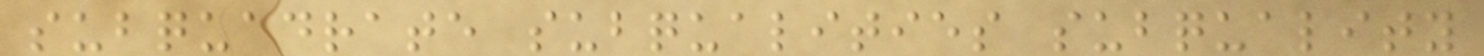subquadrate subqualities subquality
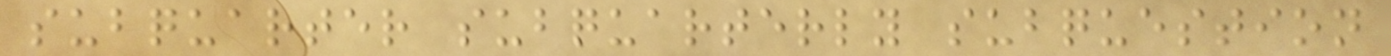subquarter subquarterly subquestion
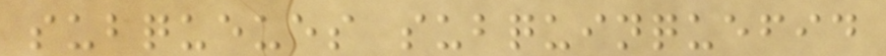subqueues subquinquefid
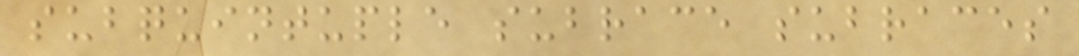subquintuple subrace subraces
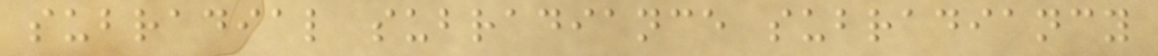subradial subradiance subradiancy
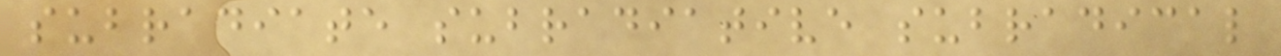subradiate subradiative subradical
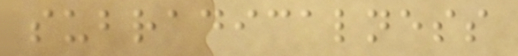subradicalness
